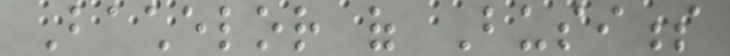Bachelor of Business
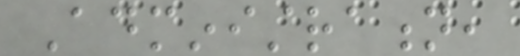Administration,
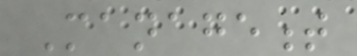Management
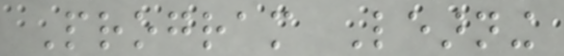Program Learning
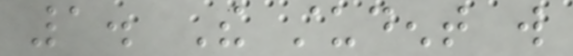1. The student will
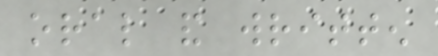oral and written
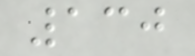130
